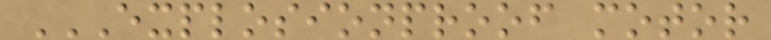EXPLOSIONPROOF MOTOR
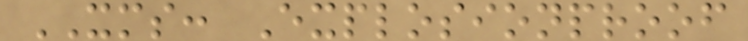XMS: Explosionproof
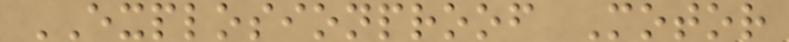EXPLOSIONPROOF Motor
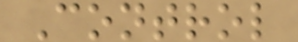Control
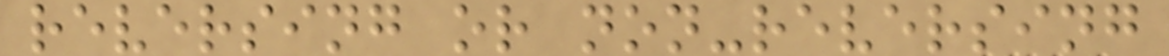reversing or non-reversing
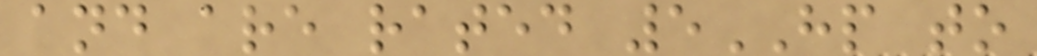and are rated 5HP to
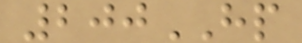200HP
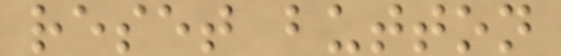reset button
